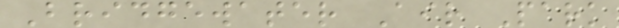Bridgewater Air Park
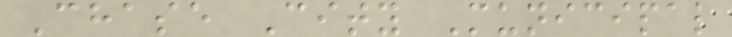Chase City Municipal
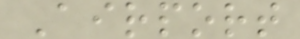Airport
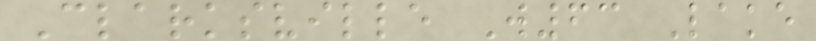Clarksville W63 Lake
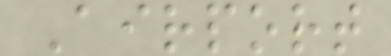Airport
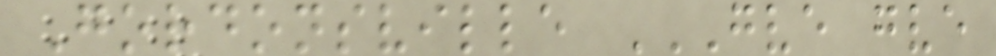Gordonsville GVE GVE
